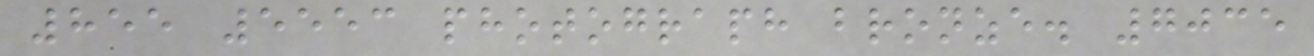855 5553 photograph bronze. 7035
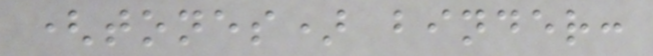(tones) binder:
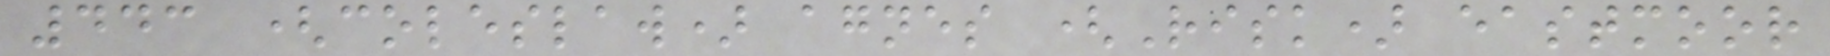443 (coleslaw) agnes (Risk) eastmoor
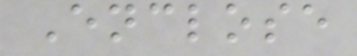Enclose
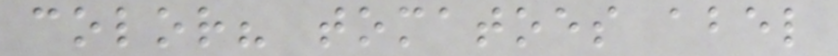color? tomatoes abel
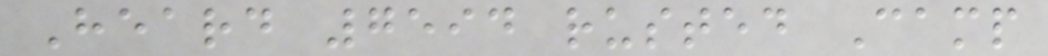Heard 7594 rusted Camp
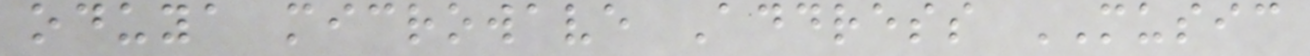oduya microwave Address MUSIC
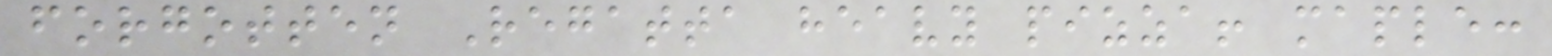forgotten Regatta heavy pizza! maple:
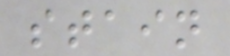stain
